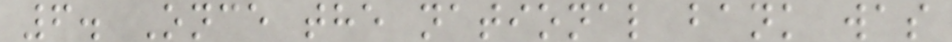6. Once the national bank was
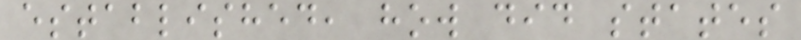established, how did states
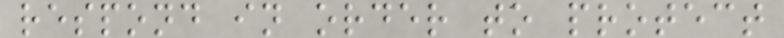respond in order to protect
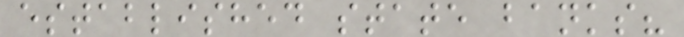established state banks?
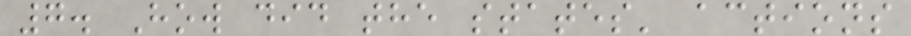7. How did the states' actions
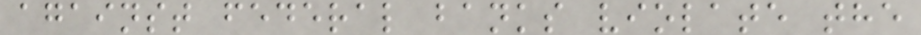against federal banks violate the
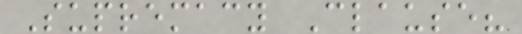Supremacy Clause?
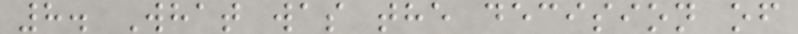8. What was the decision of
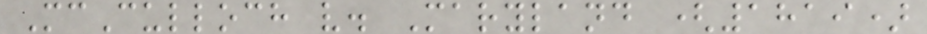McCulloch v. Maryland (1819)
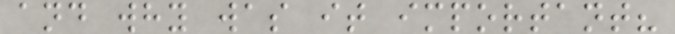and why was it important?
